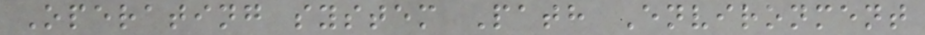Operating system Path Environment
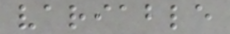variable
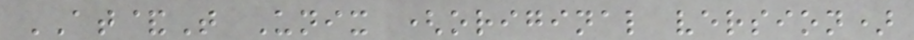AT&T Unix (original version)
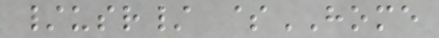/usr/ $HOME
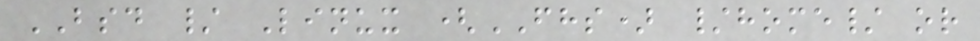BSD / Linux (FHS) /home/ or
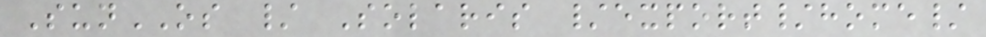SunOS / Solaris /export/home/
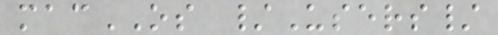macOS /Users/
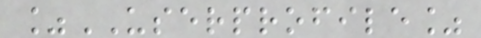%USERPROFILE%
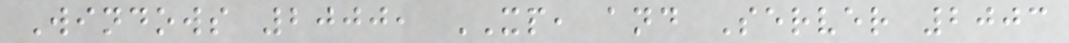Windows 2000, XP, and Server 2003
